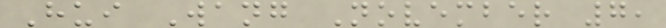Hui Wang November 7,
